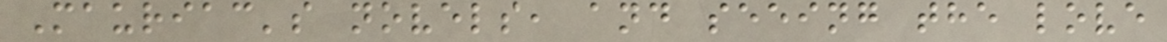Mauriac's novels, and seeing the love
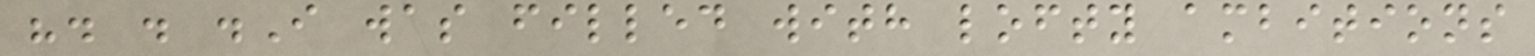". . .I was filled with lofty ambitions
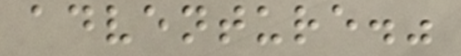adventure."
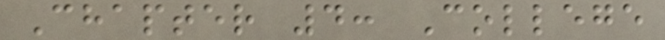Chapter 4: College
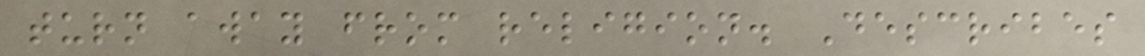turn away from religion. Describes
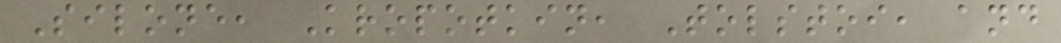Silone, Kropotkin, Tolstoi, and
